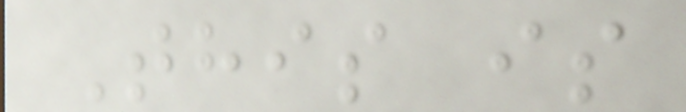This is
